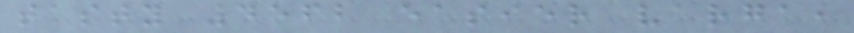tasty 4562 easier varga,
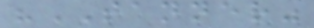"TANNER"
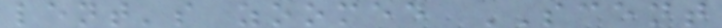lent's zoomed SCENT
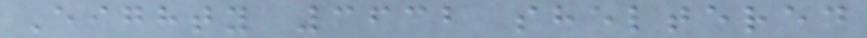Eighty 3632 sheltered
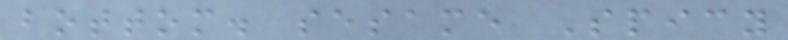bottom. sesame Spicy
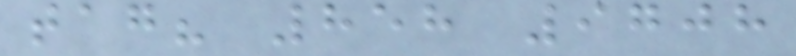tag? 858 9708
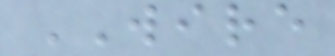WIRE
